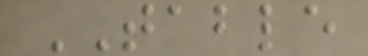TABLE
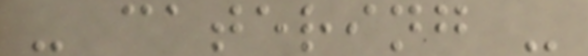- catering -
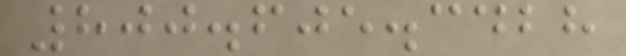800.605.3428
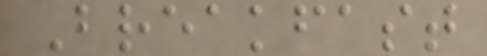Breakfast
